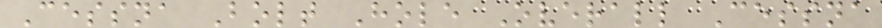Cessna Bolt Hole Overall Cessna
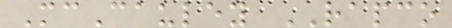McCauley RAPCO
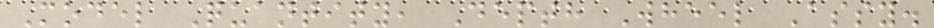Model Quantity, Depth Wheel Assy.
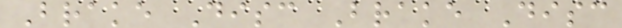Brake Disc Brake Disc
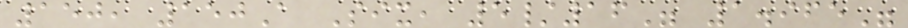150, 150A Six, 5/16" 1.965"
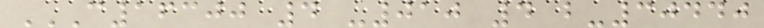C16300 4 -010 4 B-30440
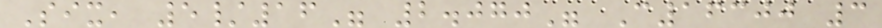Six, 5/16" 2.070" C16300 3
